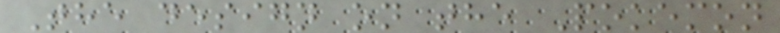The design on the Pokemon
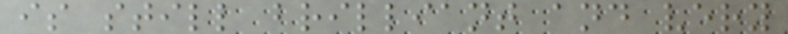is still brilliant and very
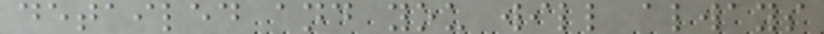detailed and you will always
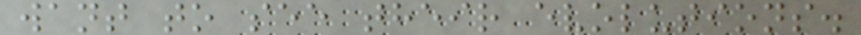want to see their evolutions.
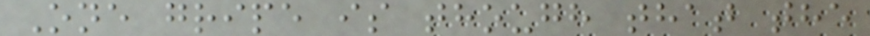One gripe is though that the
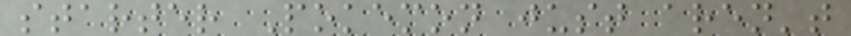starter Pokemon just aren't
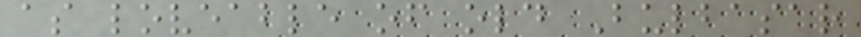as loveable of old Bulbasar
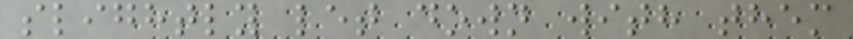slightly let down with them
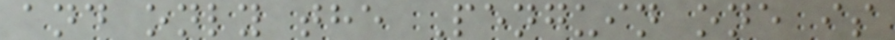and only the Penguin one is
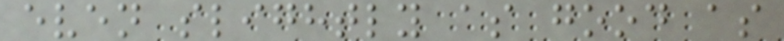even slightly as good as
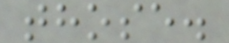those.
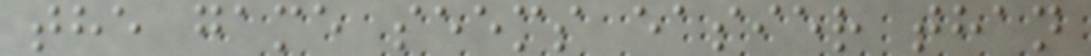the game seems easier than
